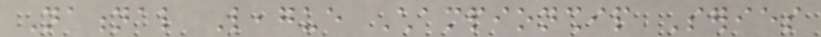National League Championship Series
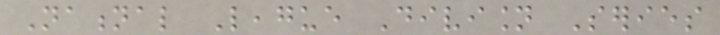National League Division Series
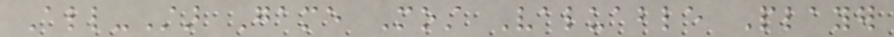All-Star Game Most Valuable Player
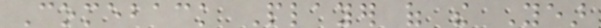Comeback Player of the Year
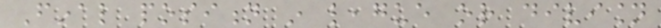Final position in league or division
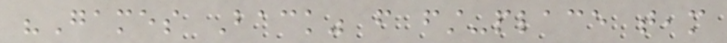"Games Back" from first-place team
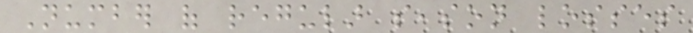Number of regular season losses
